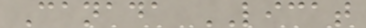Canada LICAT
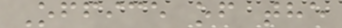Office of the
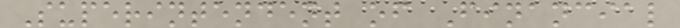Superintendent of Financial
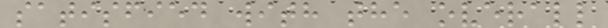satisfied with the overall
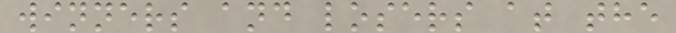winners and losers at the
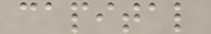capital
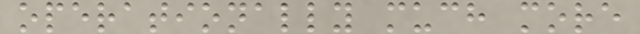operationally much more
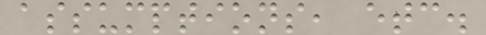assumptions, etc.
